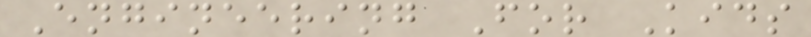Engineering For Kids
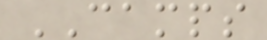CAMPS
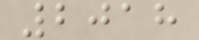2018
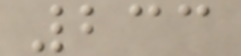233
